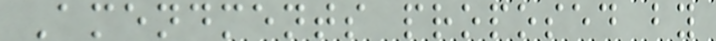Amendments proposed by
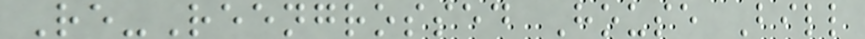Re-Reengrossed House Bill
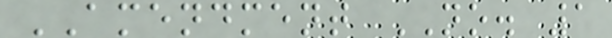AMENDMENT NO. 1
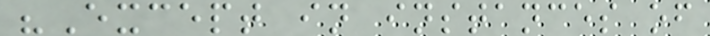"Except in instances of
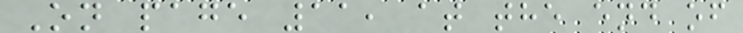On page 11, at the end of
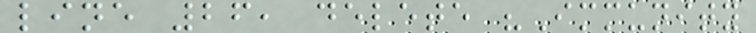line 26, delete "Immunity
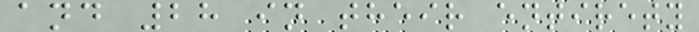and 28 in their entirety
